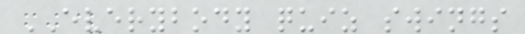EVERYBODY quiz swings
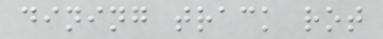dining track rot
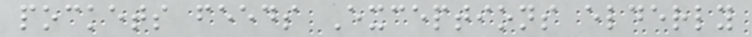pockets feeds Exceptions elderly
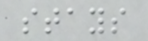stays
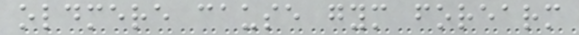oldmere cause gym forearm
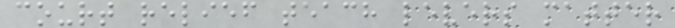court relief teach levers matter
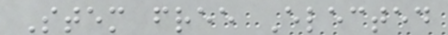Stem free Elected
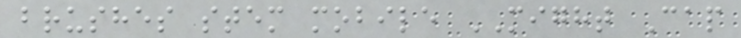brushes stem mobile MIGHT Cap
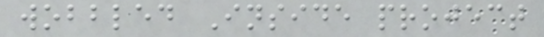wobbled Inside project
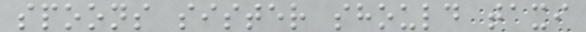spoons sister should taxi
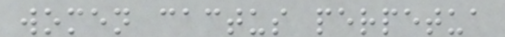women cactus perpetua
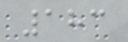183
